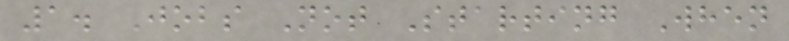1. Jobs Not Starting When
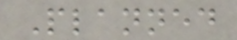Planned
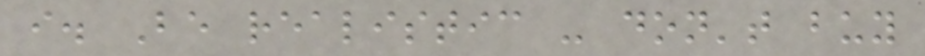i. Be realistic - don't buy
